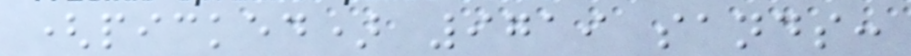(picked) 9719 sands:
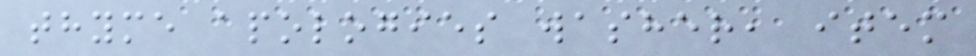thyme apologies washer, item
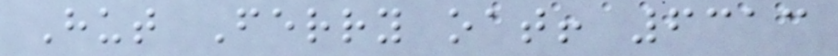Hut Ferry oat! 6313
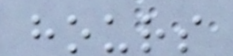hours
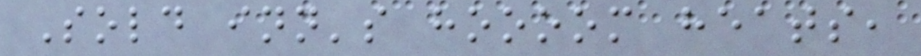Sold inn's hoooom heats,
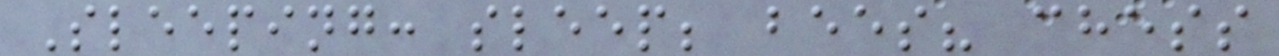Sleeping: sleep; bees? chess
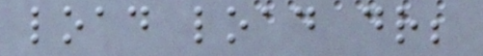load load dr;
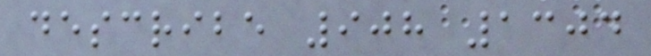describe 908 1304
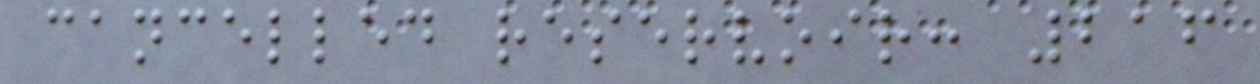cancelled reservoir: 216
